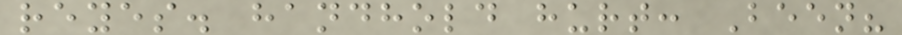reyes. handhold hurt: Been?
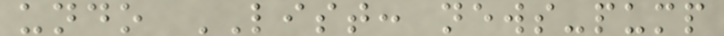undo LIST: news-pump
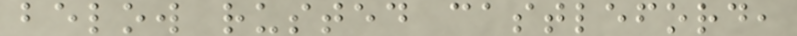below rusted castleford,
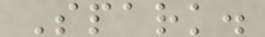Spark.
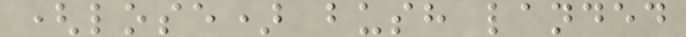(lose) bush landed
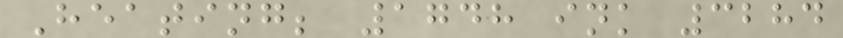Heating; 1748 ink 3284
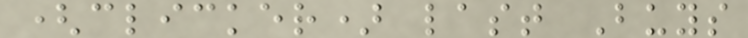(clicker) last Buys
